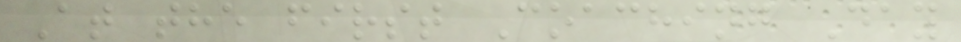At the first Coaching Day
